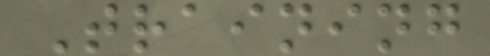Training
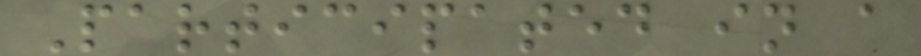Participated in a
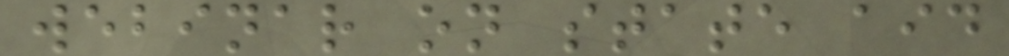webinar on state aid
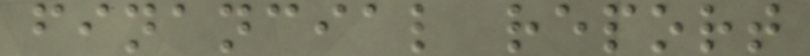financial report
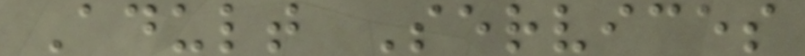Adult Services
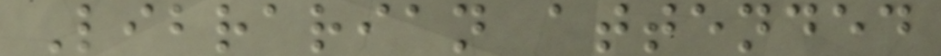Librarian attended
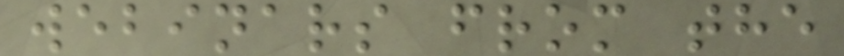webinars from the
